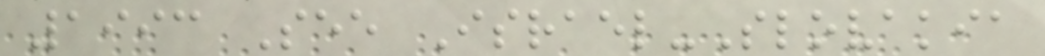1993 See Israel-Slovakia
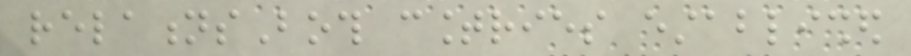relationsBoth countries established
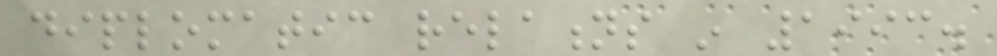diplomatic relations in 1993.
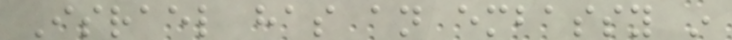Israel has an embassy in
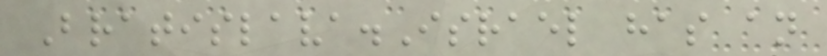Bratislava.Israel has an
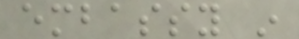embassy in
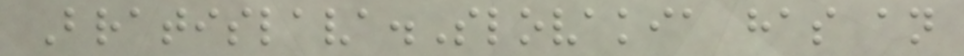Bratislava.Slovakia has an
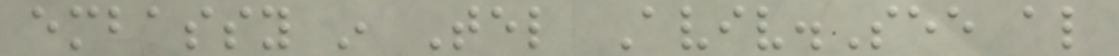embassy in Tel Aviv.See also
